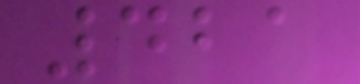421
